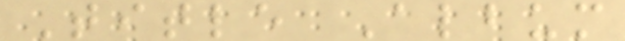Title Album
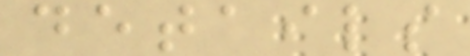details
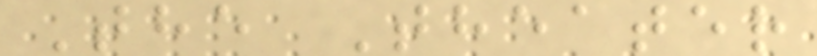The Theater
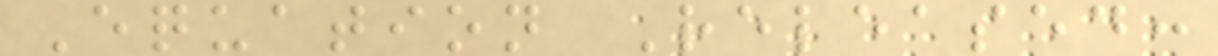Equation Released:
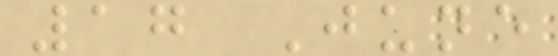17 June
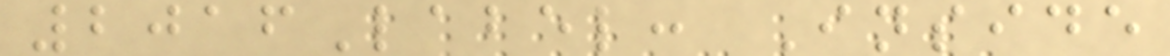2016Label: Inside
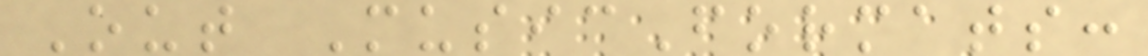Out MusicFormats:
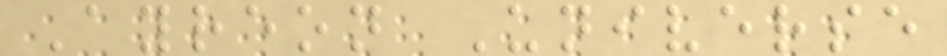Ayreon Universe
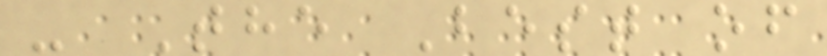- The Best of
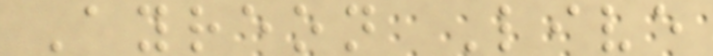Ayreon Live
